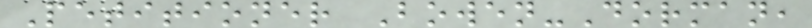Petitioner Bowen-Dorman,
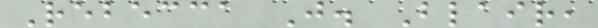Rebecca J. Blair,
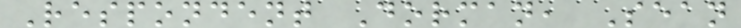Respondent Dorman, Sean
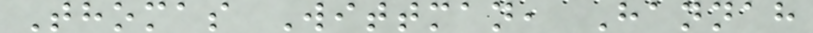Thomas Wittman, Hannah
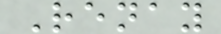Renay
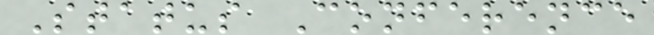Status Conference
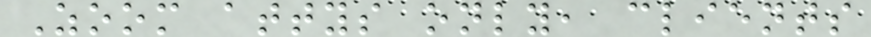Zoom attys only, clients
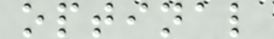optinal
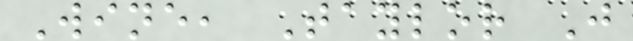Wine, Taylor J
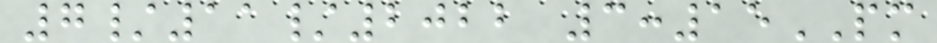7/11/2022 3:15PM
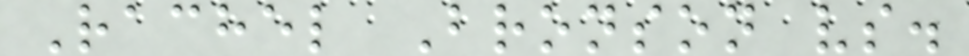Rachel Bronson vs.
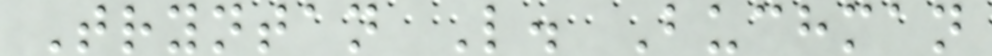Tryntan L. Buchman
